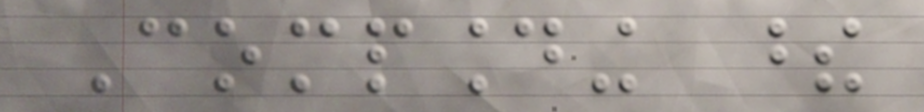Compounding these
